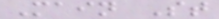Main St
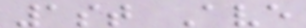1st Ave
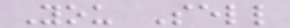You Sell
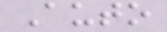Auto
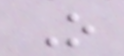O
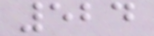524
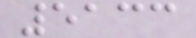5133
